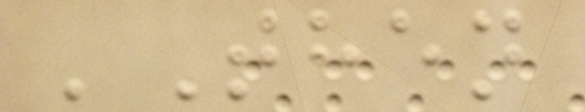'Then
